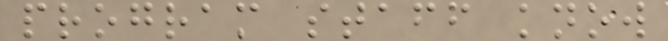program staff know
